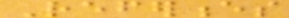References
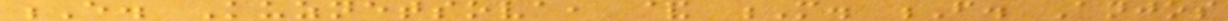E. Kuznetsova, & M. F. Anjos
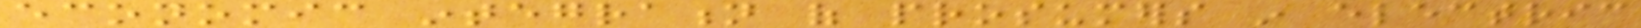economic integration of prosumers in electric
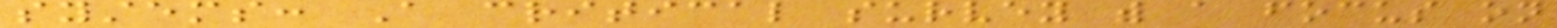systems: A critical survey with a focus on
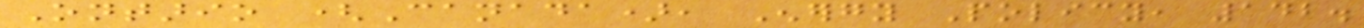Ontario (Canada), Energy Policy, 142.
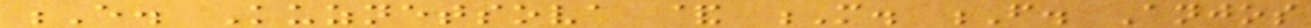E. Kuznetsova & M. F. Anjos
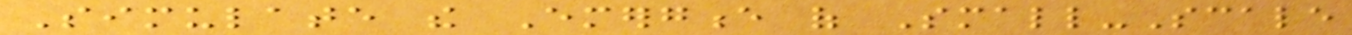Simulate the Emergence of Small-Scale
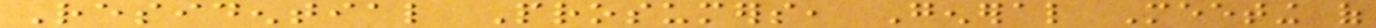Residential Prosumers, General Meeting of
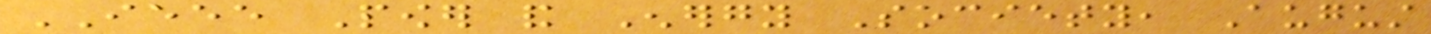IEEE Power and Energy Society, August
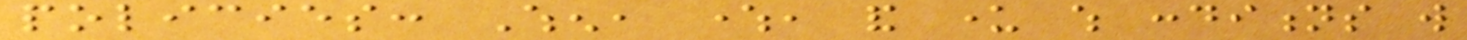policies: When, where, and under which conditions will
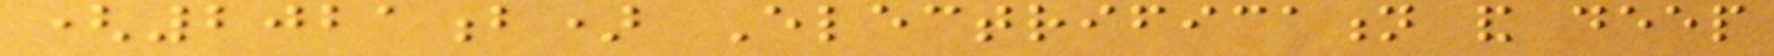(2021b) Electrification and deep
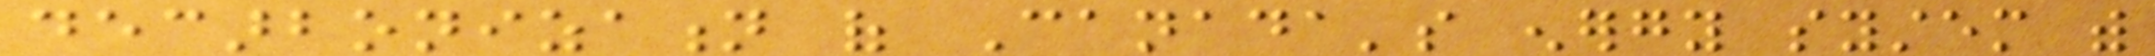decarbonization of Canada's energy system with
